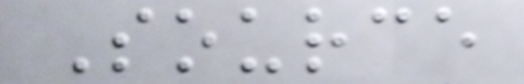Source
